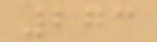273
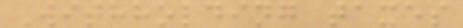Withholding taxes
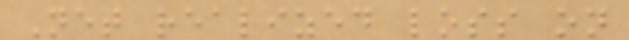Net realized loss on
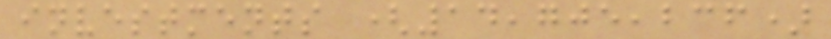investments (14,705,236)
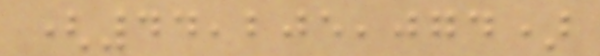(44,205,074)
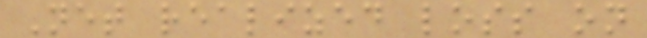Net realized loss on
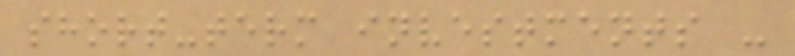short-term investments -
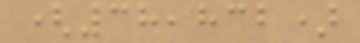(38,832)
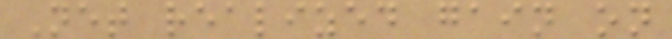Net realized gain on
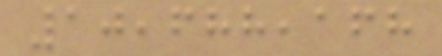10,688,168
